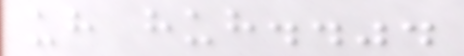uh huh..".
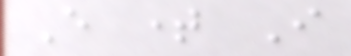Every time I
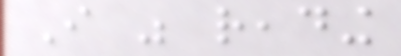I was reading
